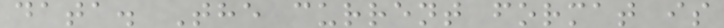data. The current format is
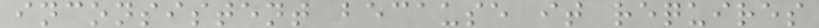inconsistent because it requires
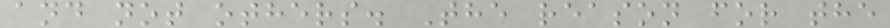and not others. The reason for the
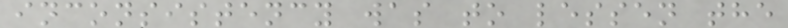inconsistency was to lessen the
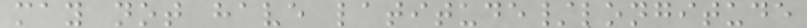may not have latitude/longitude
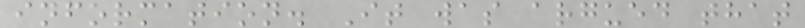information. It was argued that
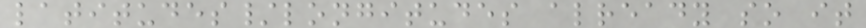latitudes/longitudes already so it
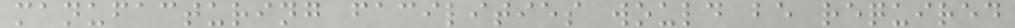manufacturing facilities would be required
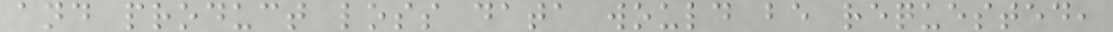and product loss data would be requested,
